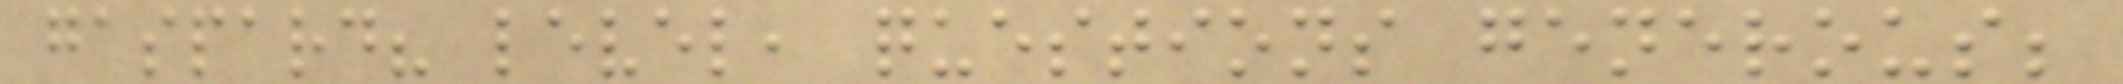gaspard? level, questions generous;
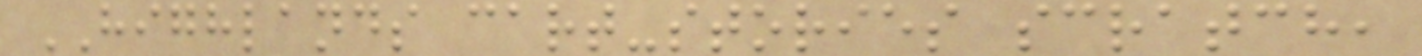HIGHLANDS cart-stories scratch,
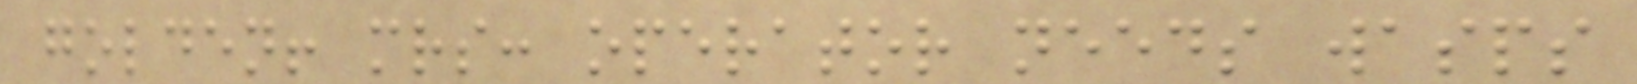golden! mrs: operator needs wasps
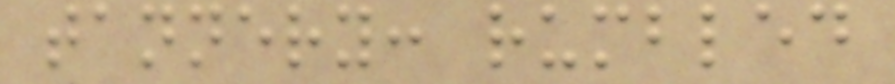tannery: rumbled
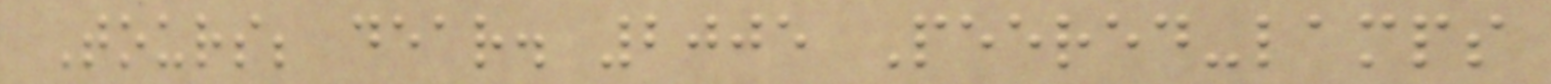Tours; dear. 2005 Peered-lamps
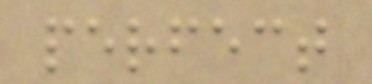perfect
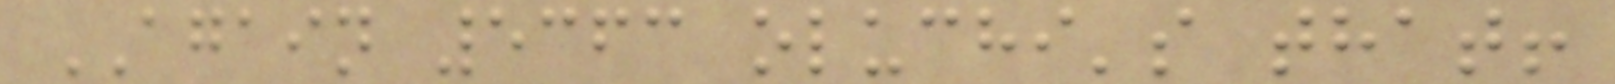AGAIN 5363 oluchi's that!
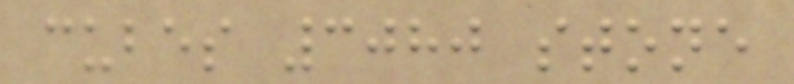cubes 3080 stone
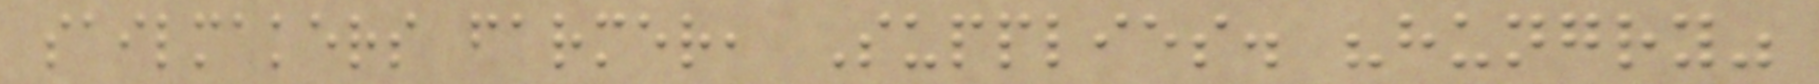sailmakers farmer, Supplies. "hungry"
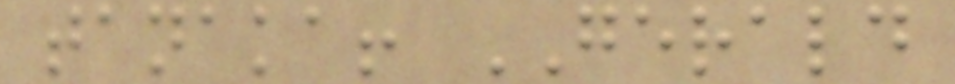tanaka! GERALD
